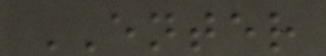ENTER
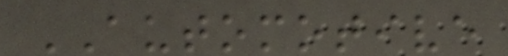AUTOMOTIVE
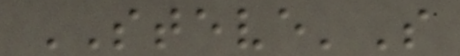STEVE'S
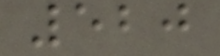520
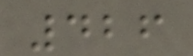426
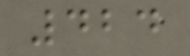424
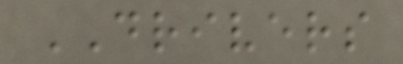DRIVERS
